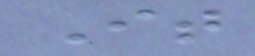It
